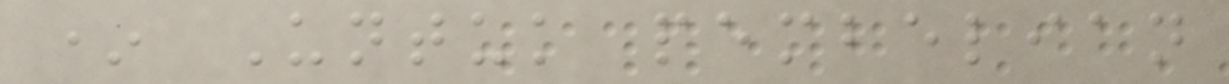* Untuk pembelian
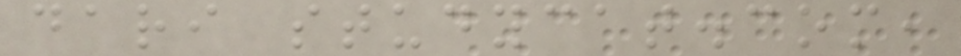dari studycat.com,
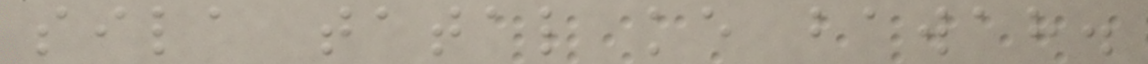sila tatal ke bawah.
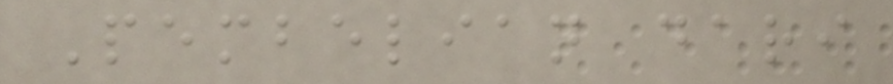Pembelian dari
